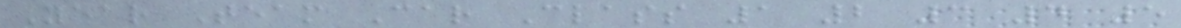Year Team Car Class 1 2 3 4 5
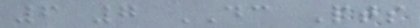6 7 DC Pts
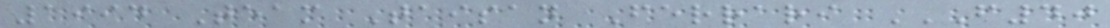1994 Team Taisan Ferrari F40
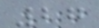27
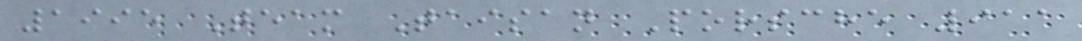1995 Team Taisan Porsche 911
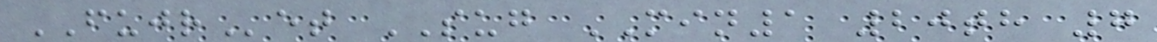FUJRet SUG MIN1 20th 7
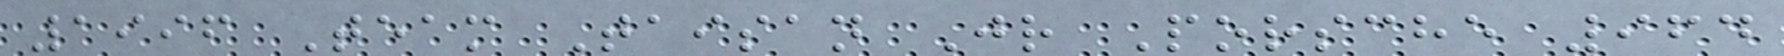1996 Team Taisan Jr Porsche 964
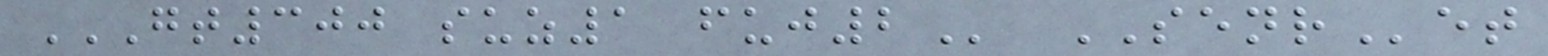GT300 SUZ1 FUJ2 SENRet
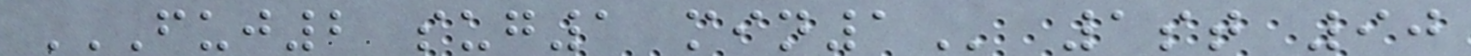FUJ2 SUG1 MIN1 1st 90
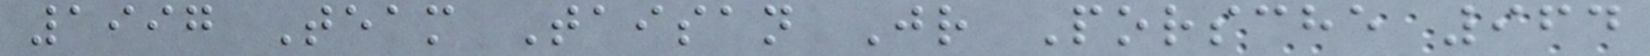1997 Team Taisan Jr Porsche 964
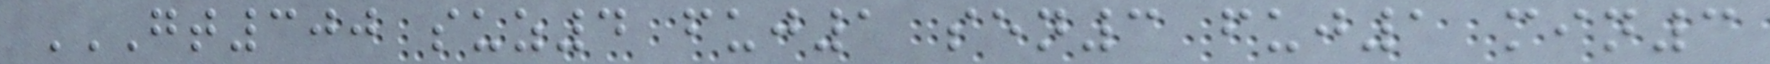GT300 SUZ4 FUJ1 SEN3 FUJ1 MIN3
